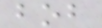bob
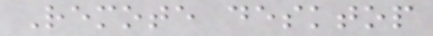Remote desktop
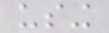using
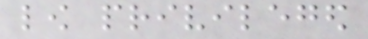low privileged
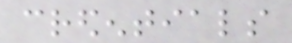credentials
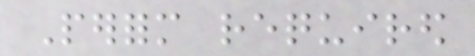Perform required
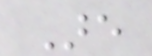Are
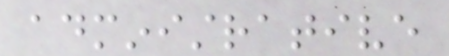administrative
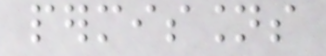permissions
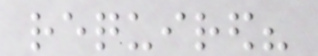required?
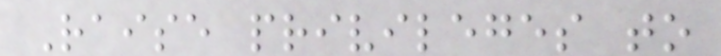Raise privileges to
